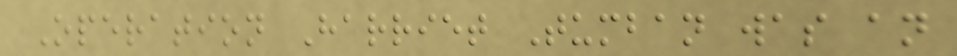Operation Harriet Tumban was an
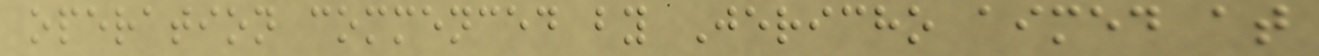operation commenced by Jericho aimed at
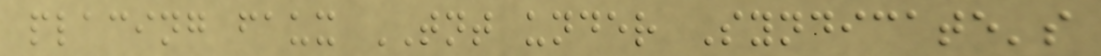placing faux TNT under Syndicate's
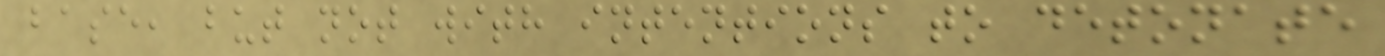base, but not with intentions to detonate
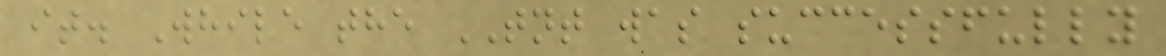it. While the TNT was successfully
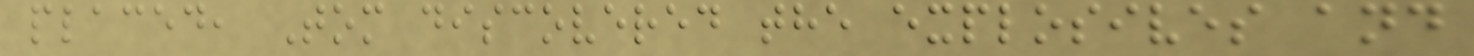placed, Tom discovered the explosives and
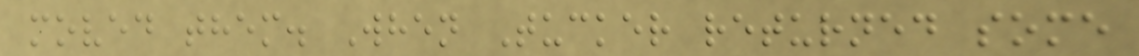moved them. When Tucker returned some
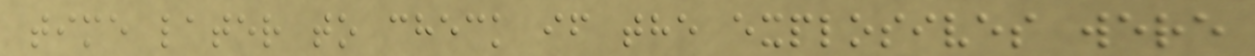time later to check if the explosives were
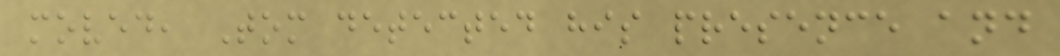moved, Tom detected his presence and
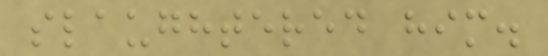slaughtered him.
